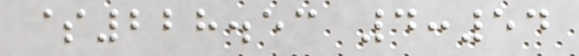$228.53 4:54
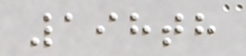198th
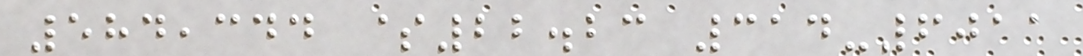584,344 $22.23 314-6011
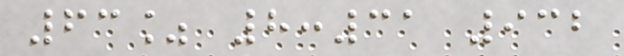63% 8:31 932
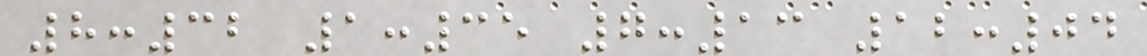8:32 1:35 7:13 12:04
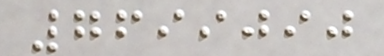7699090
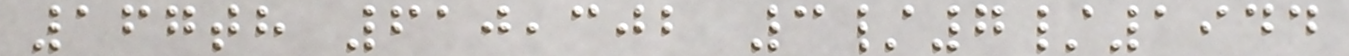167th 610,302 3/7/1944
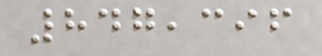847,396
